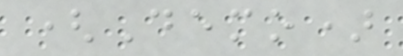(Demo)
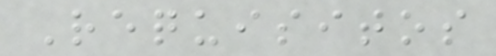Requisitos
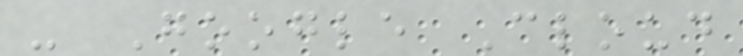- Google Cloud
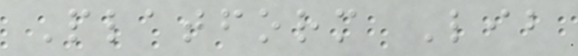Platform Lib
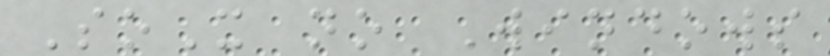SoX no Windows
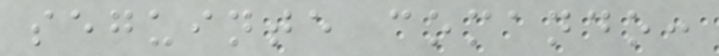seguinte comando:
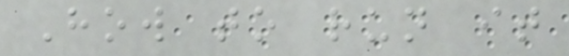How to run it
